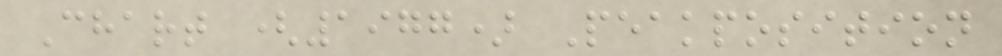Chart (1977) Peakposition
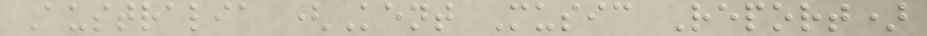Australia (Kent Music Report)
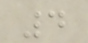4
